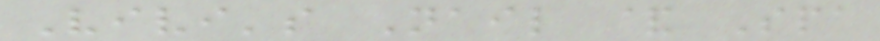Vivi's Nail & Spa
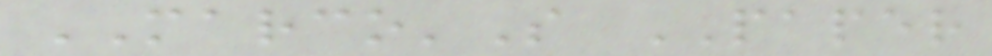MARCO'S PAPER
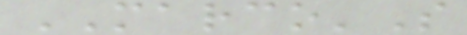MARCO'S
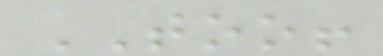TOO!
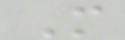M
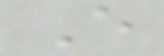E
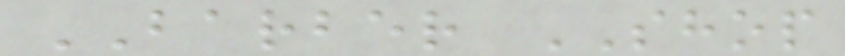BARBER SHOP
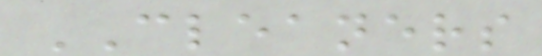CLEANERS
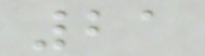21
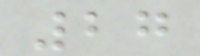27
